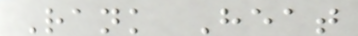Rank Heat
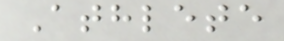Athlete
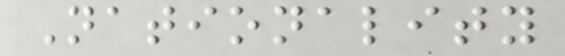Nationality
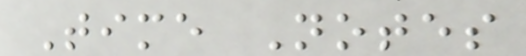Time Notes
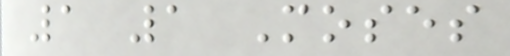1 1 Moses
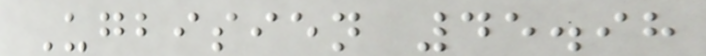Ugbisien 45.98
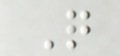Q
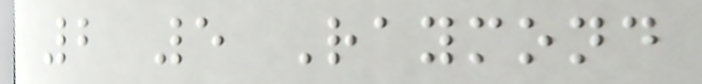2 5 Raymond
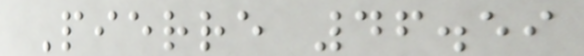Pierre 46.59
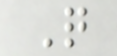Q
